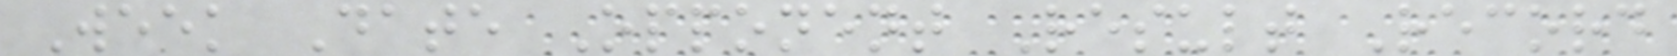Week Date Opponent Result Record
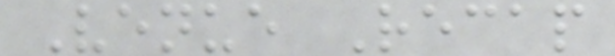Venue Recap
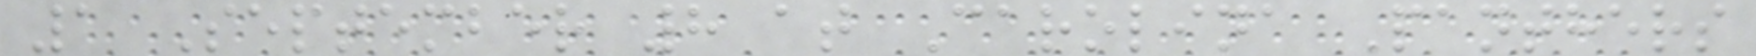1 September 8 at Carolina Panthers
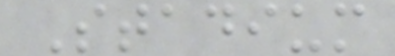Stadium
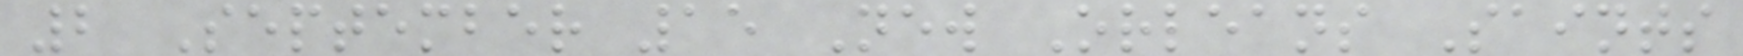2 September 15 New Orleans Saints
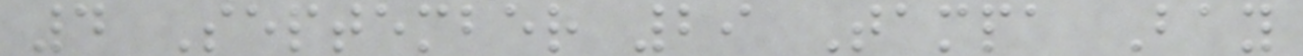4 September 29 Tampa Bay
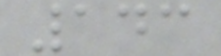143
